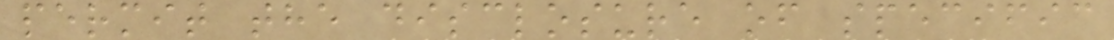permit the disclosure of specific
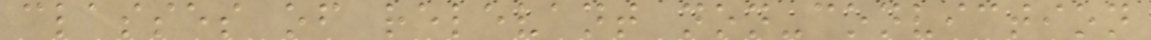classes of relevant non-conviction
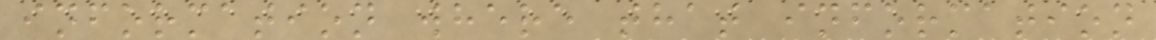information where that information
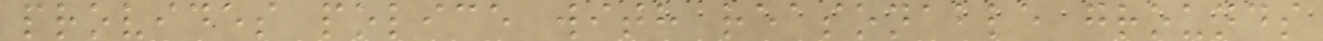provides police with reasonable grounds
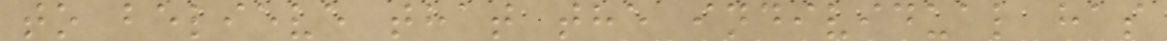to believe that the individual has
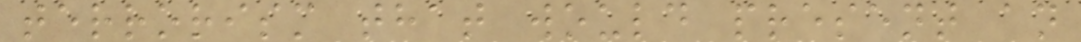terrorism that would present an
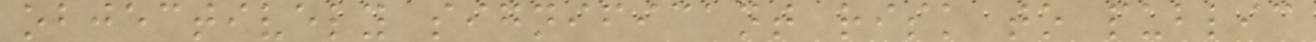objectively significant risk to public
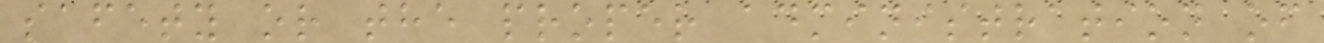safety or the proper administration of
